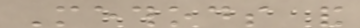Methods and
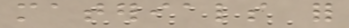materials for
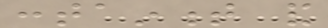containment and
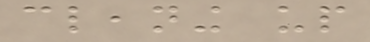cleaning up
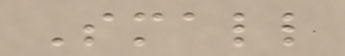Small
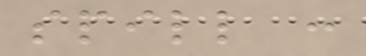spill :
